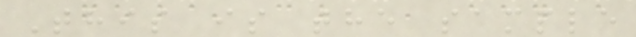This is the sample
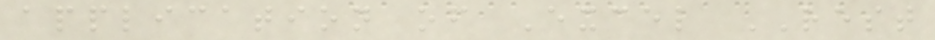application of Excel REST
